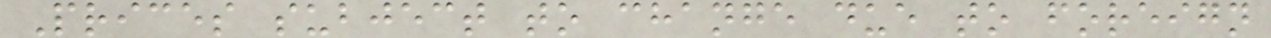Prices subject to change due to foreign
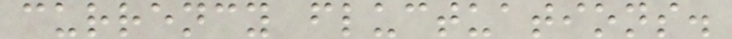currency fluctuations.
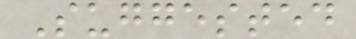Suggested
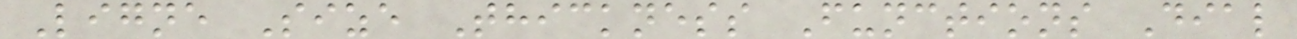Ligne Size Thickness Functions Dial
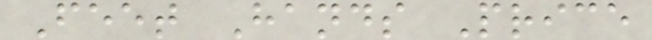Feet Hands Price
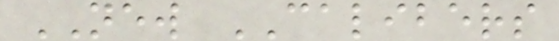NEW CALIBERS
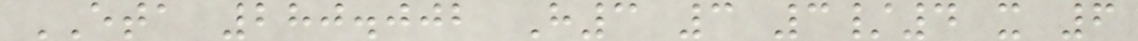ETA 280.002 H3 3 3/4 x 6
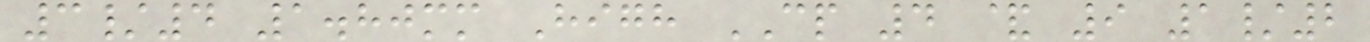3/4 1.80mm High CP 4 & 9 1/2
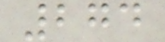274
